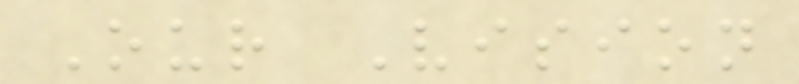Our Vision
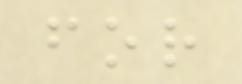for
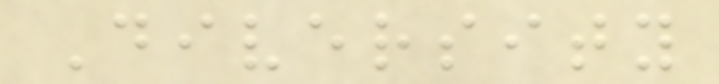Diversity
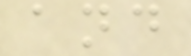and
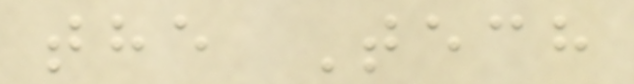the Tech
